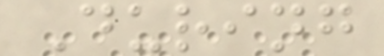During
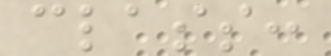class:
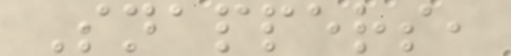Snappers,
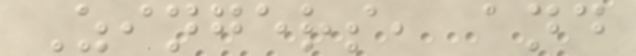Zingers, and
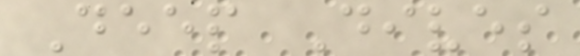Deep Dives
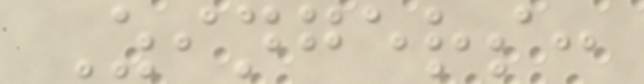Zingers:
